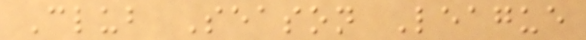Club Season League
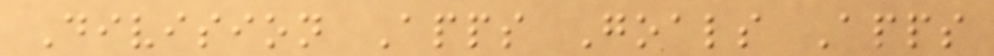Division Apps Goals Apps
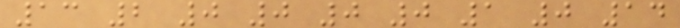13 2 0 0 0 0 1 0 14
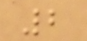2
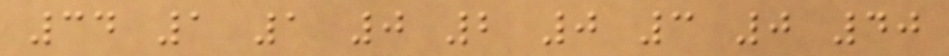34 1 1 0 2 0 3 0 40
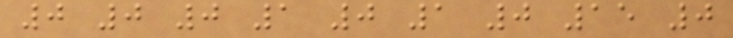0 0 0 1 0 1 0 15 0
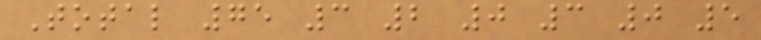Total 75 3 2 0 3 0 5
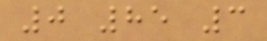0 85 3
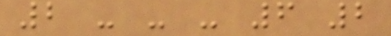2 - - - 6 2
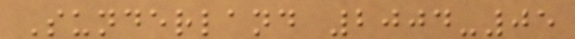Sunderland 2004-05
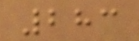283
